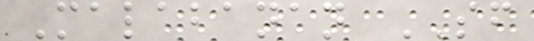Malabanan SF
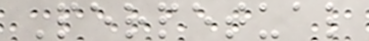Perpetual
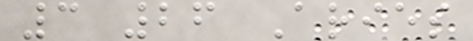3 26 Aries
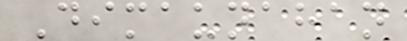Dimaunahan
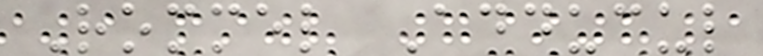Rommel Adducul
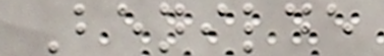Benilde
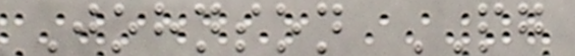Johnson PG
